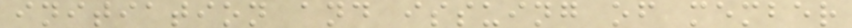initiation and issuing of member
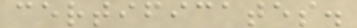certificates.
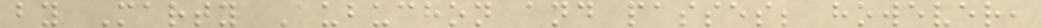by Marty Aubuchon and passes; however,
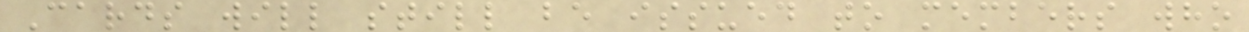Cards will still be issued to members who
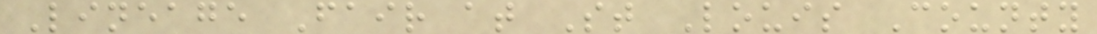Lineage Fair at St Louis County
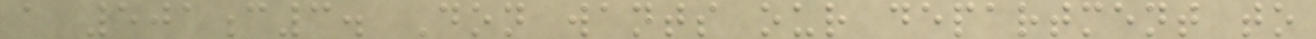a 501c3. Don wants our department to
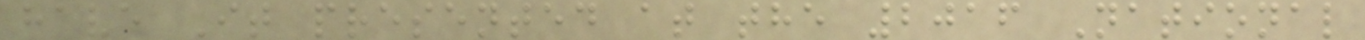have It presented at the 2016 National
